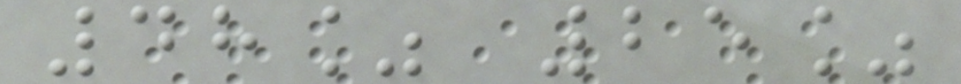48% 25%
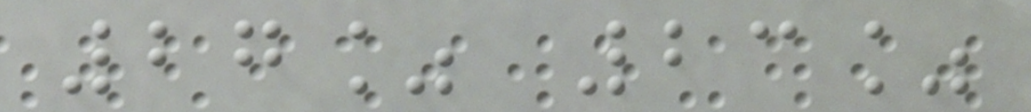27% 23%
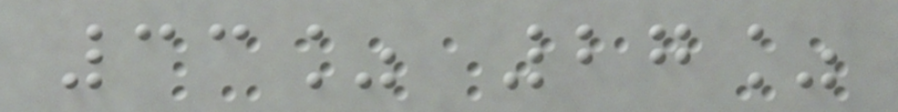33% 27%
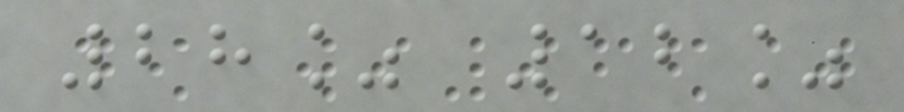28% 12%
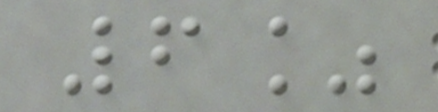6%
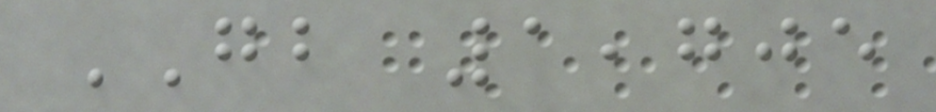GB 1,705
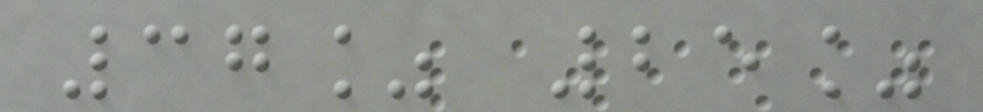37% 25%
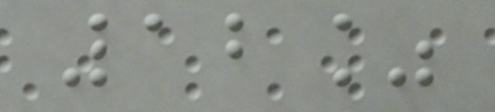12%
